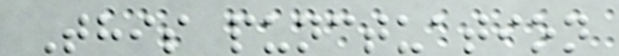This punctuation
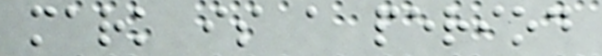mark is a period
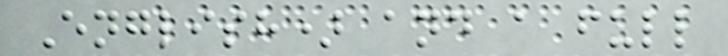English) and a full
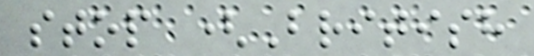stop (British
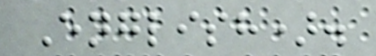English).
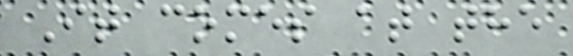It comes at the
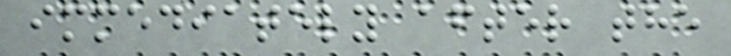immediately after the
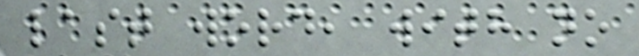last word, with no
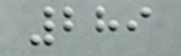289
